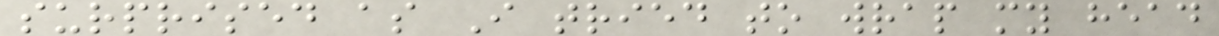surprised as I tried to wrap my head
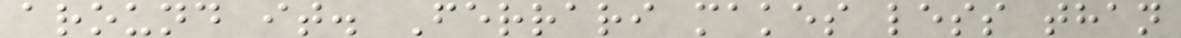around it. Ferrari makes less than
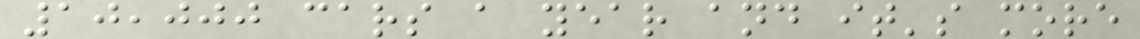10,000 cars a year and it's more
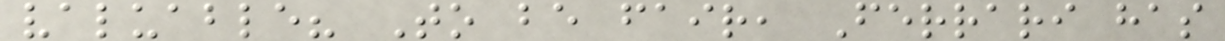valuable? To be fair, Ferrari has
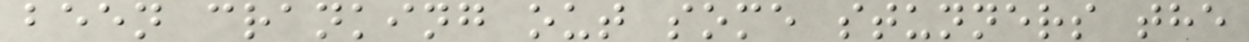been cranking out some stunners the
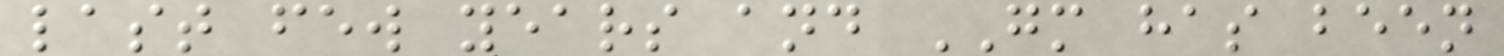last few years and GM has been
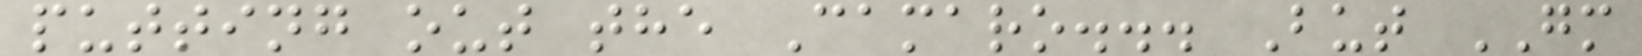putting out the Camaro... But GM
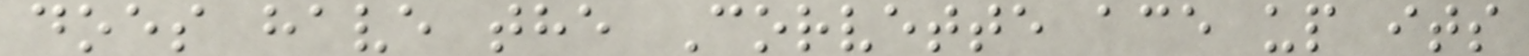does have the Corvette ace up its
